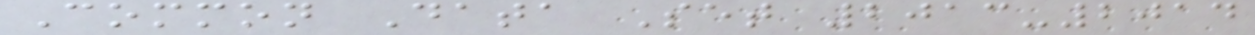Common Data Set 2013-2014
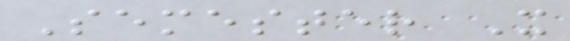Semester X
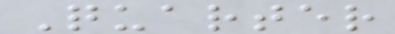Quarter
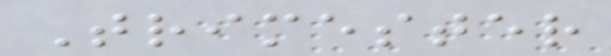Trimester
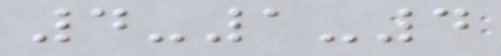4-1-4
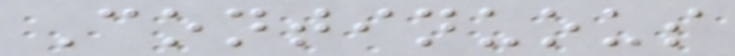Continuous
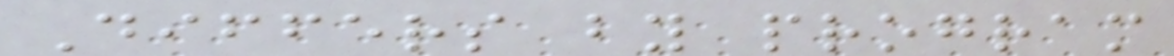Differs by program
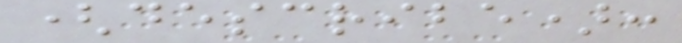(describe):
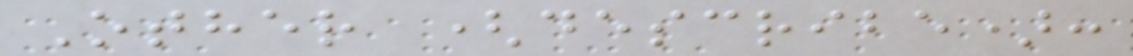Other (describe):
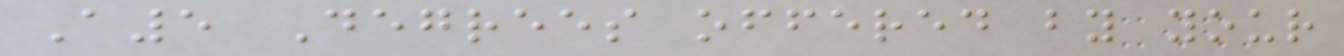A5 Degrees offered by your
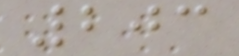203
